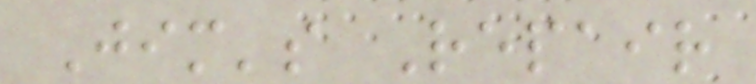Jim's Repair
